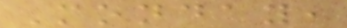Monday,
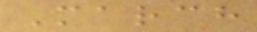March
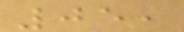05,
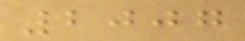2007
